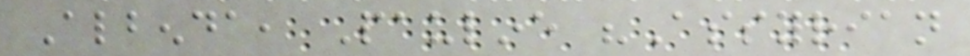Albenda, Pauline "Assyrian
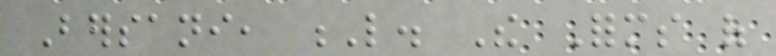Bersani, L. The Forms of
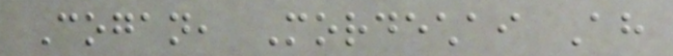Cogan, Mordechai Ah
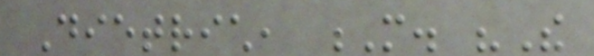Dietrich, M. "The
